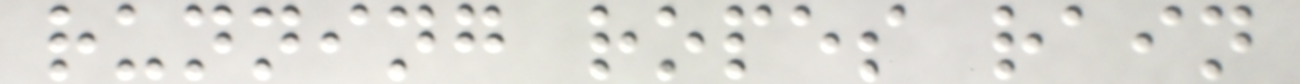running ropes rain
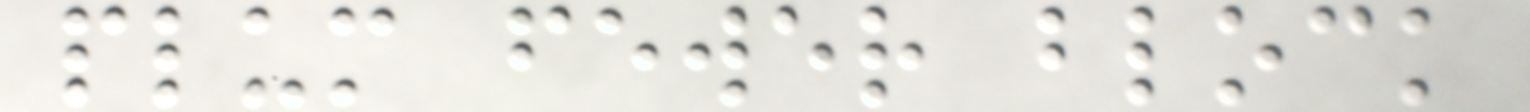plum fewer block
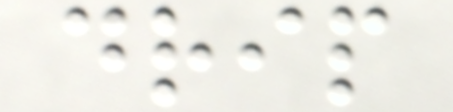drip
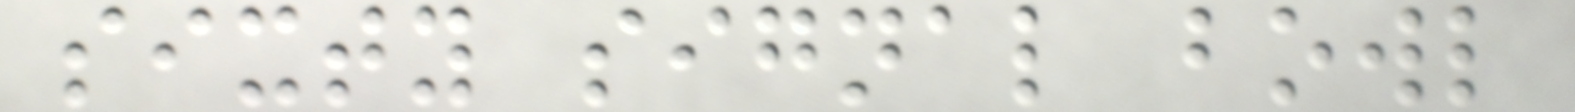sixty signal bowl
